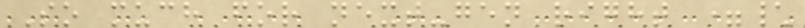So much for next-gen right =\
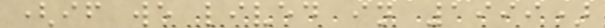(if we lived in 1999)
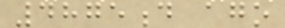4875d ago
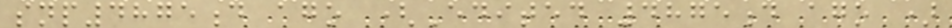snp4875d ago (Edited 4875d ago )
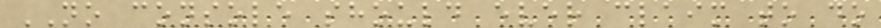NO console should ever claim to do
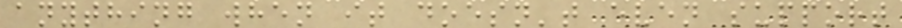anything when it doesn't even support
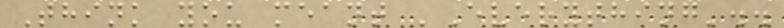Think you meant 'Everything'..
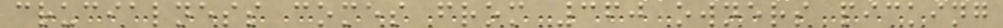crucialness comes from 360 owners picking
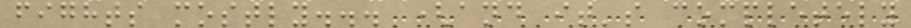fights mostly... (and it's completely
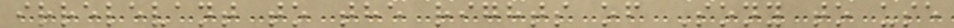irrelevant to the rights of Sony to use
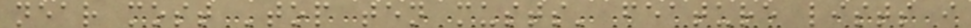near most 'top ten musts' feature lists i
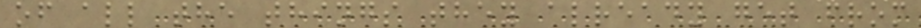of all the things they already get from
